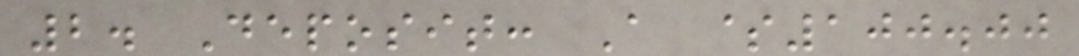2. Deposit: A $100.00
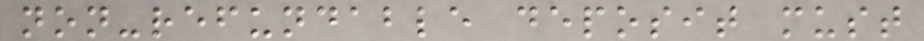non-refundable deposit must
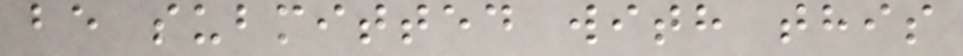be submitted with this
